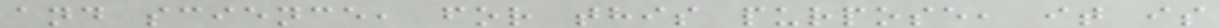and science, for this purpose, it is
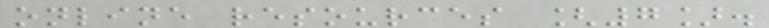online resources [7].
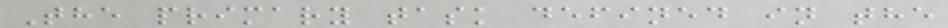The primary task defined in the
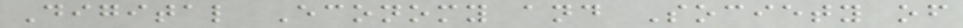Digital Economy and Society of
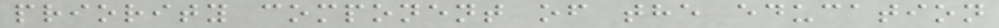priority component of the education
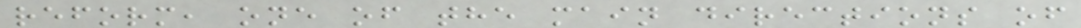reform, one of the main directions of
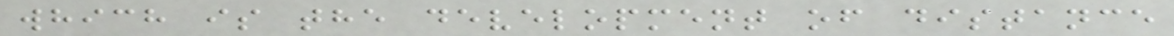which is the development of distance
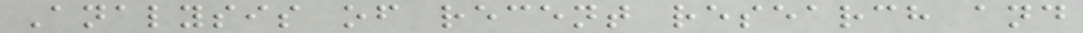Analysis of recent research and
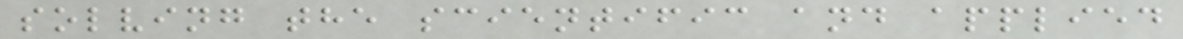solving the scientific and applied
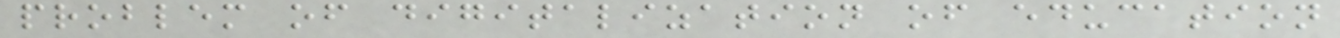problem of digitalization of education
